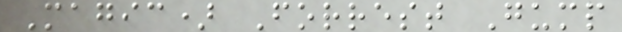Magic) Forrest Gump
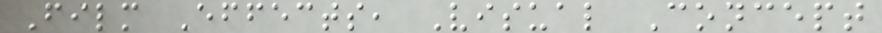Film Effects, Visual Concept
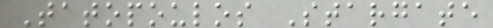Tatopoulos Stargate
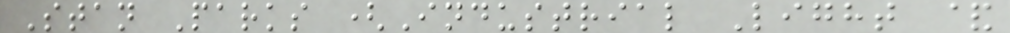Stan Parks (Industrial Light &
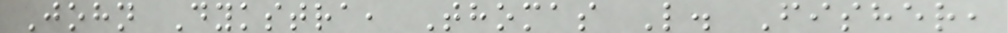John Dykstra, Thomas L. Fisher,
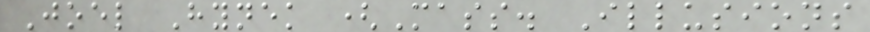Joel Hynek (Mass. Illusions
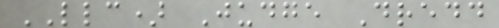LLC) Judge Dredd
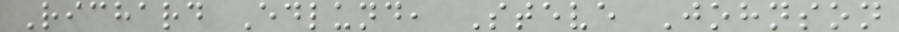Richard Edlund, Steve Johnson
